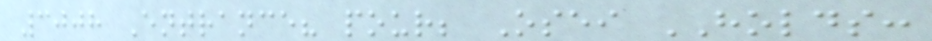3008 Entrance? pour; Osei HOLDS:
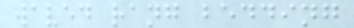waved rang bedding
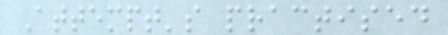Attempt's practised
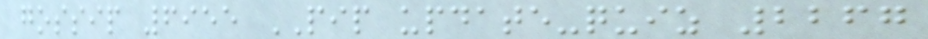gossip 6955 PIP update-quiz 2267
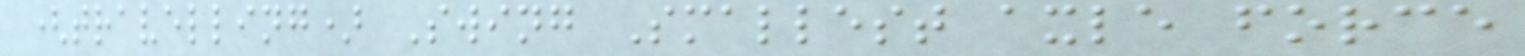(travelling) Swing Smallest axle force
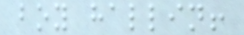boy hallin!
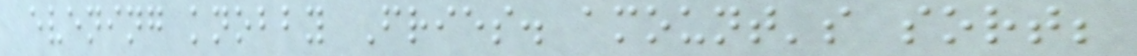evening knobby Fries. amount's sort;
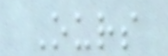Ours
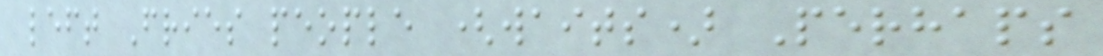left Fries people (waits) Perhaps
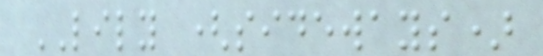LILY (sideways)
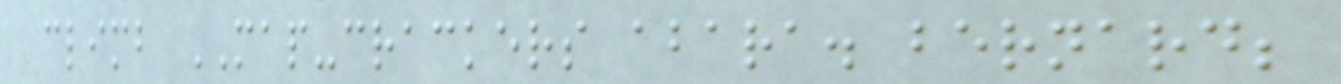climb MAP-crackers abara. bernard;
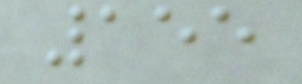155
